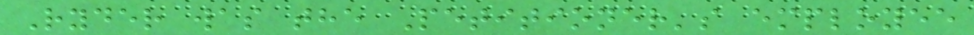Ryder was the Petitioner's employee
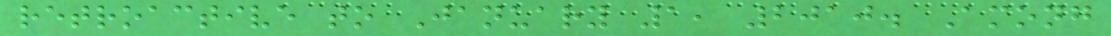retroactive to January 1, 2010. Among
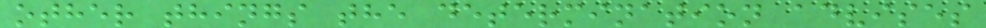other things the determination advises
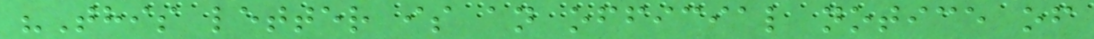"This letter is an official notice of
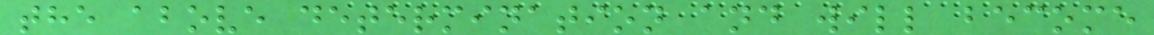the above determination and will become
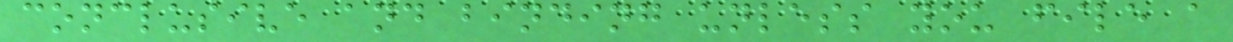conclusive and binding unless you file a
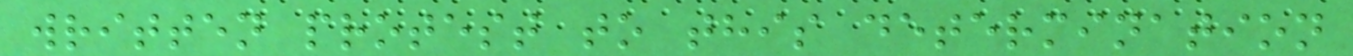written protest to this determination
